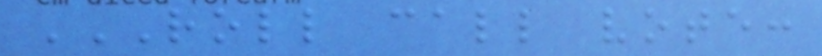ROLL CALL VOTE:
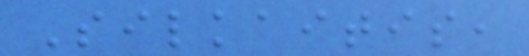Silkaitis,
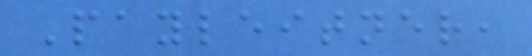Payleitner,
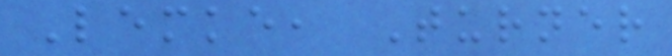Lemke, Turner
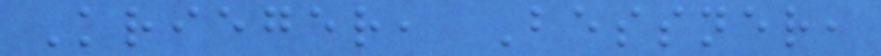Krieger, Bessner,
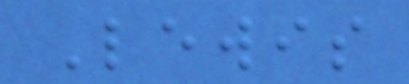Lewis
